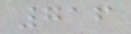716
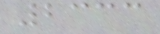2333
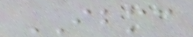IBMC
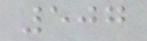507
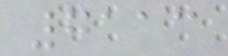7113
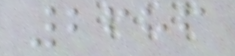2686
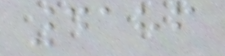4186
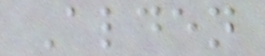Alden
